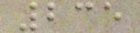235
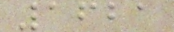1621
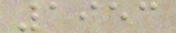1953
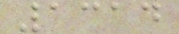1314
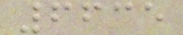6635
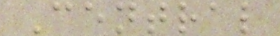Central
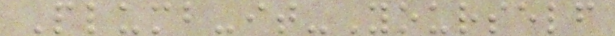Plumb-it-Yourself
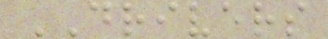DRIVERS
